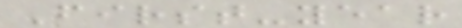First-year
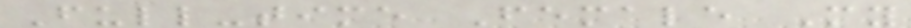Full-time Female My
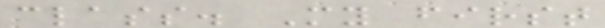class. My first
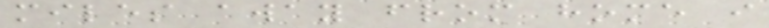miles away from home i
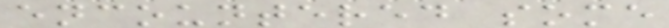encountered some
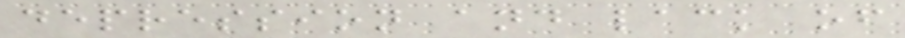depression and lack of
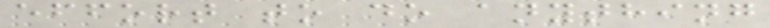effort to do anything
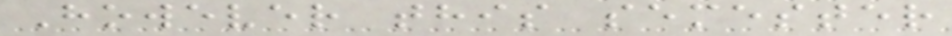However this semester
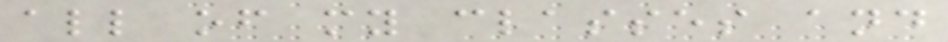all of my classes and
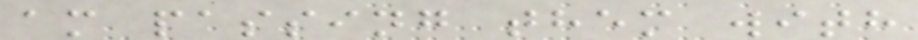am passing them with
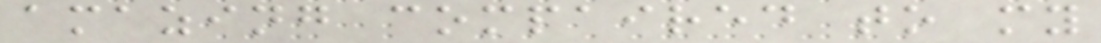amazing compaired to my
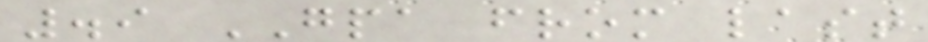.9 GPA from last
